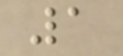1
